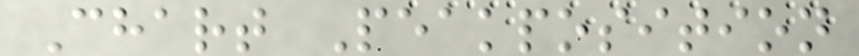Chart Peakposition
